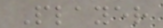Player
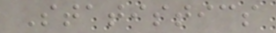Statistics
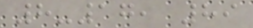8-17, 89
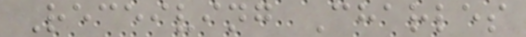Receiving Charles
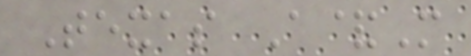Texas A&M
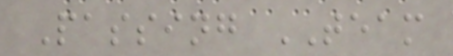Passing TEAM
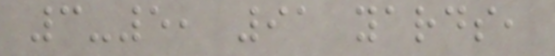3-5, 91 yards,
